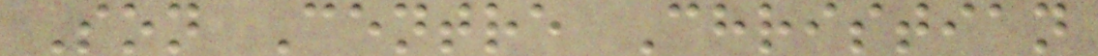Son Centre Christian
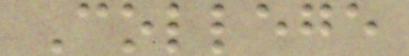College
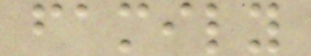family
